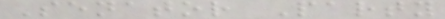Senator Party
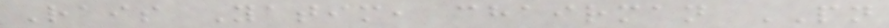Rais Yatim, chairman PN
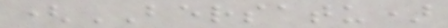(BERSATU)
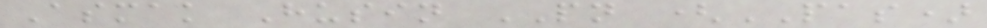Asmak Husin PN (PAS)
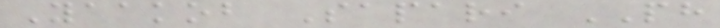Yaakob Sapari PH
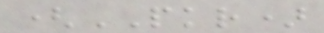(PKR)
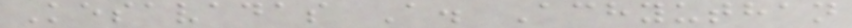Kesavadas A. Achyuthan
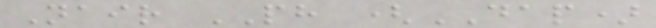Nair PH (DAP)
